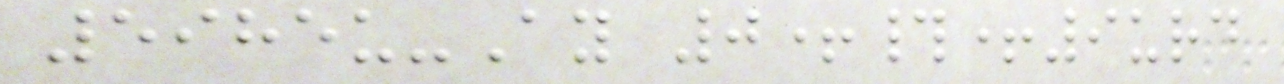5985u-Ay 0+#+9urd
